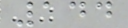144
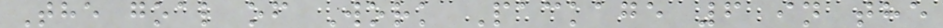The goal of Work Package 6 in the
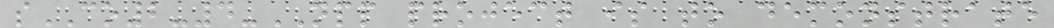sCO2-4-NPP project is to demonstrate
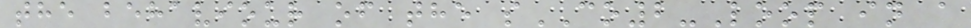the behaviour of the sCO2-Loop in a
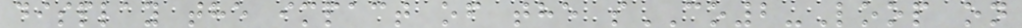display the impact of the sCO2-Loop on
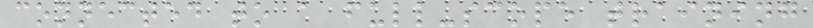connected to a full-scope training
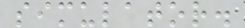simulator.
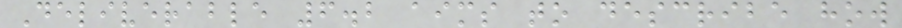Deliverable 6.2 aims to describe how
